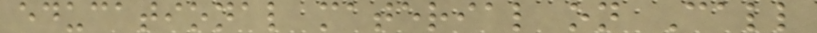educational material on Call
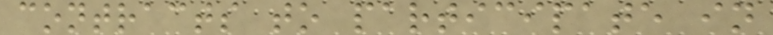contracts to participate in
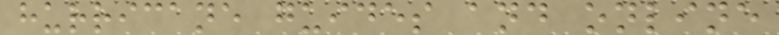hurricane guides and online
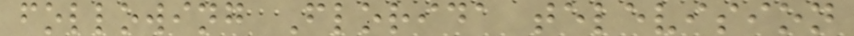following Florida television
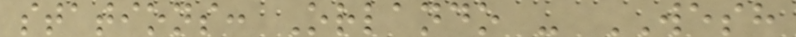stations: Orlando - WESH
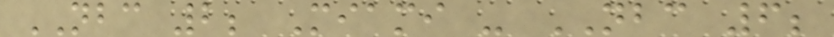NBC 2; Miami - NBC 6;
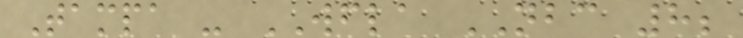Tampa - WFLA NBC 8;
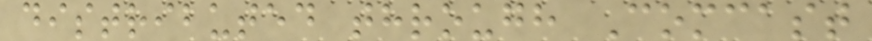distributed through Comcast
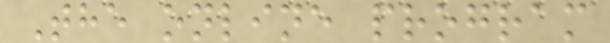The online program
